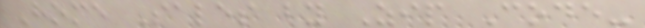Home Sales by Zip Code-
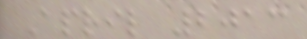April 2013
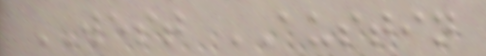WEST AUSTIN
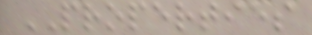PROPERTIES
